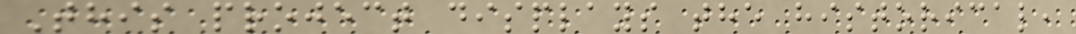This project displays the historical,
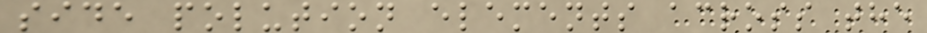side polution elements across the
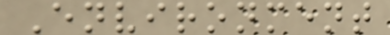Environment
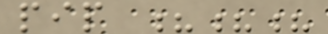pip ???
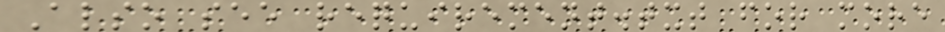Also see requirement.txt for more
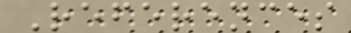References
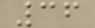36
